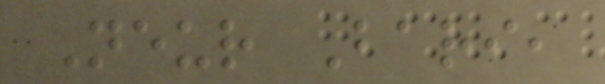Neur Bari,
